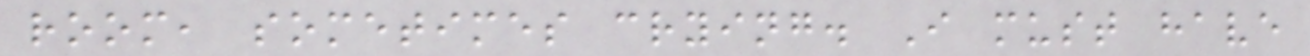room, sometimes crying. I must have
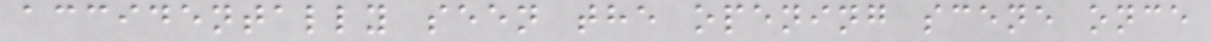accidentally seen the opening scene once
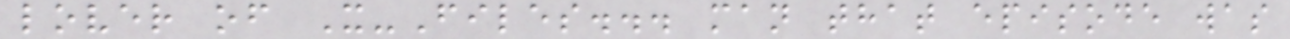lover of X-Files... man that episode was
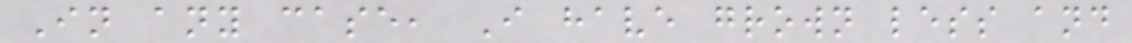In any case, I have grown less and
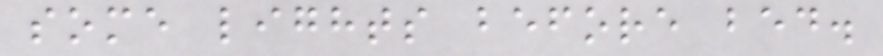some lights before bed.
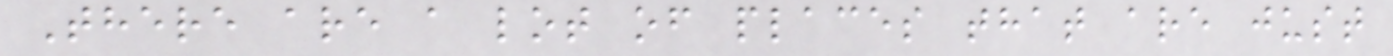There are a lot of places that are just
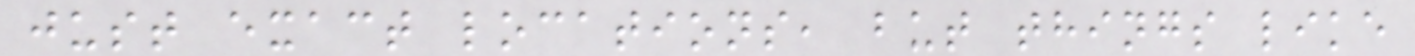just exact locations, but things like
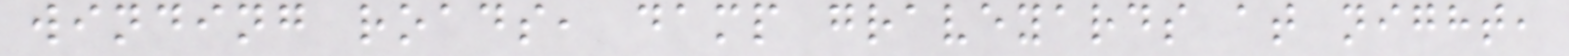winding roads, damp graveyards at night,
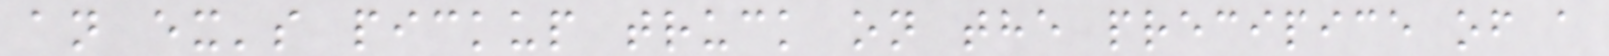an ex's pickup truck on the precipice of a
